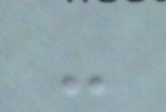-
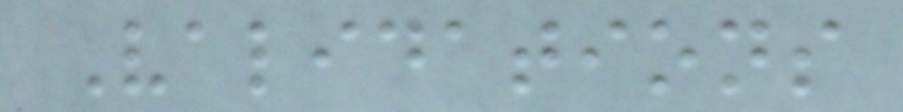Validations
